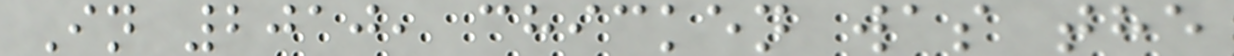In 2010, chicken was the
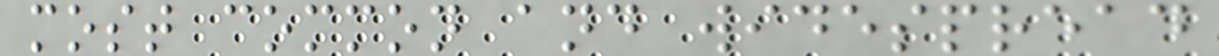most common and widespread
